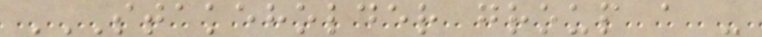STAKEHOLDER GROUP A -
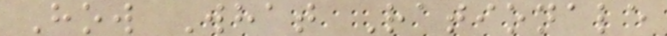How What Rationale
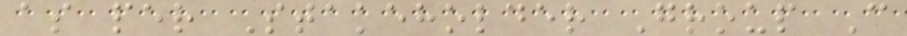as per Stakeholder Group C
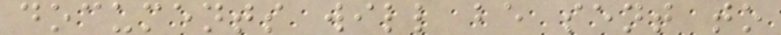documents will be sent to
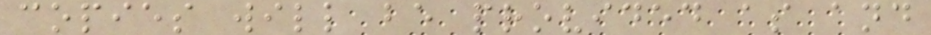copies will be provided as and
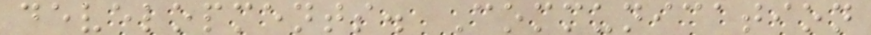developments. Communication
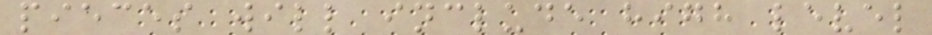pieces will include high level
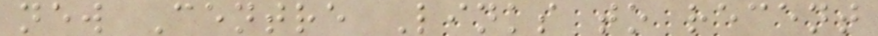new Centre Links to recent
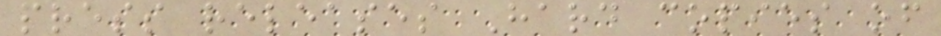press releases Hard copies of
